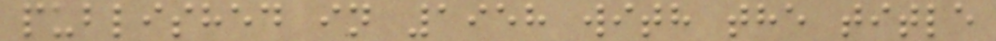published in 1958 with the title
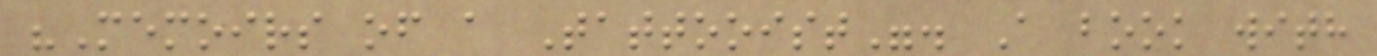"Memoirs of a Tattooist". A book with
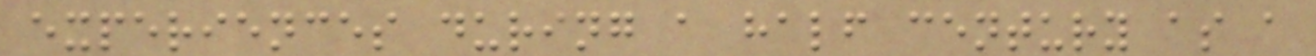experiences during a half century as a
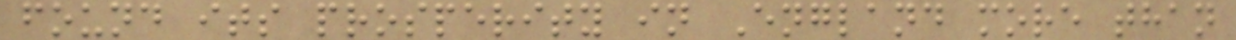found its prosperity in England more than
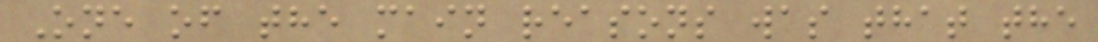One of the main reasons was that the
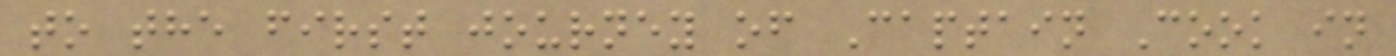to the first journey of Captain Cook in
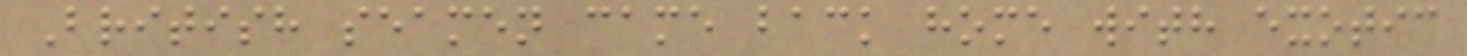British seamen came back home with exotic
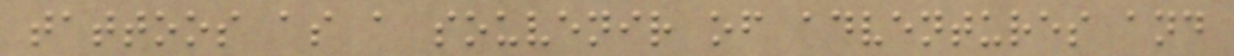tattoos as a souvenir of adventures and
